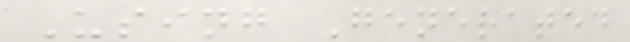Using Generated
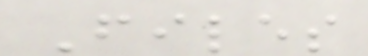Files
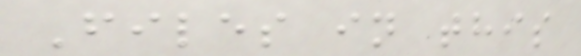Files in this
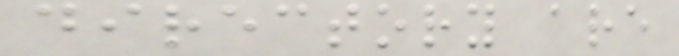directory are
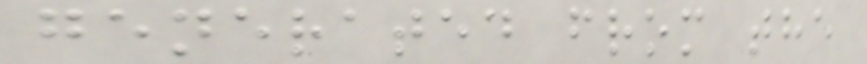generated from the
